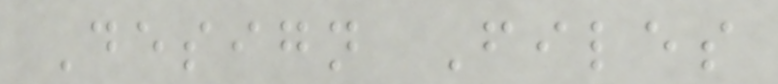Design Files
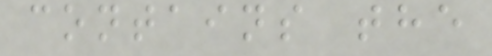contains the
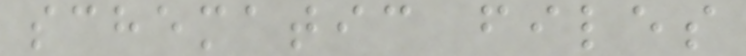schematic files
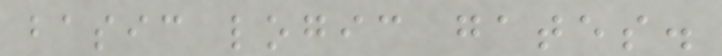basic logic gates.
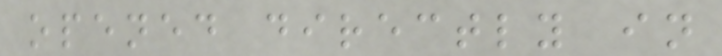opened directly in
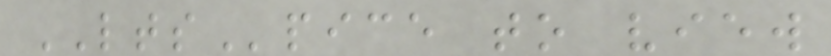LTSpice to view
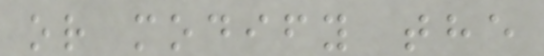or modify the
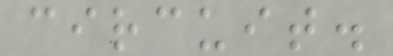circuit.
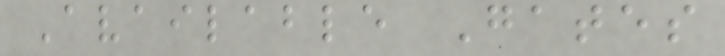Available Gates
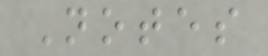Notes
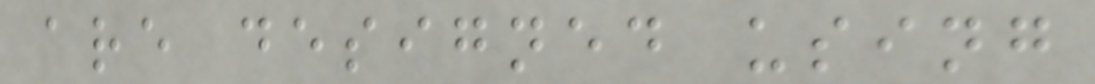are designed using
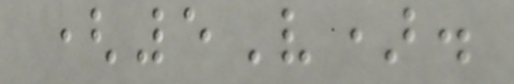(5V).
